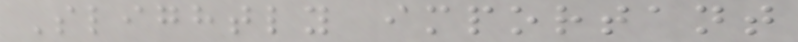Slightly important
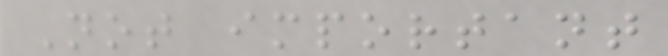Not important
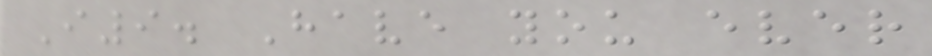I9. Have you ever
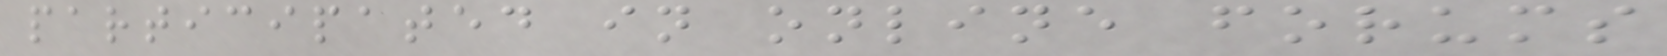participated in online forums
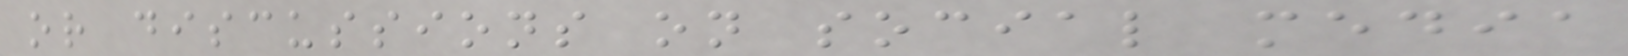or discussions on social media
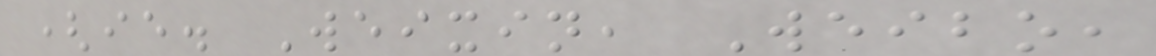(ie. Weixin, Weibo,
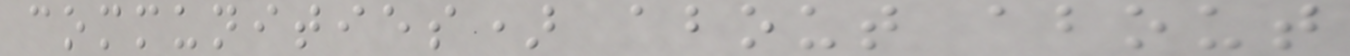communities) about about
